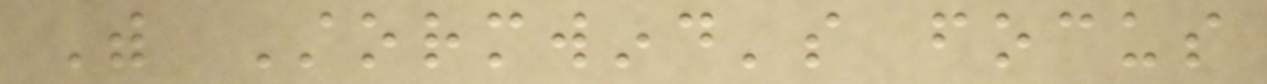With Stormwind's focus
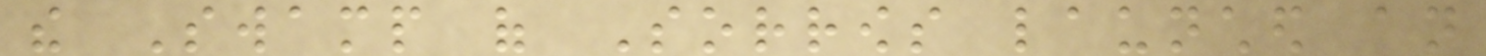the Swamp of Sorrows launched an
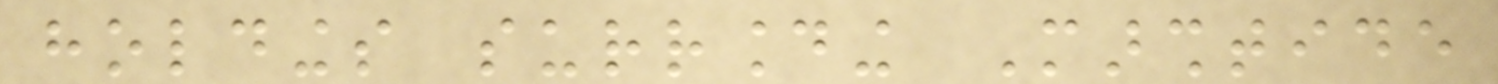holdings surrounding Marshtide
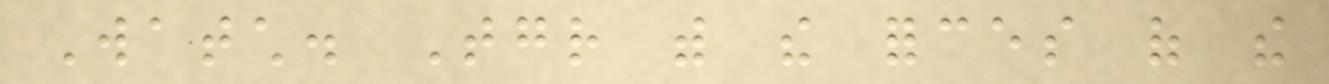Watch. Together with the forces of the
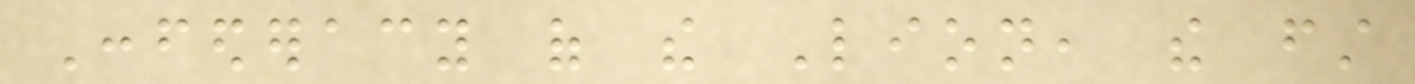Confederacy of the Lion, the first
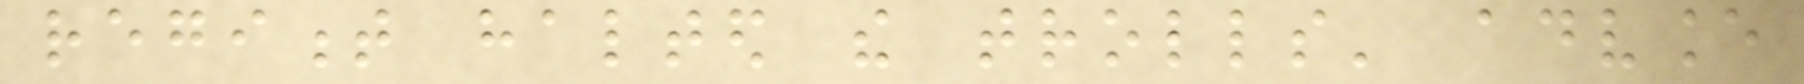regiment halted the trolls' advance
